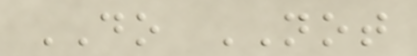DO NOT
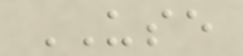USE
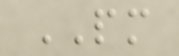PM
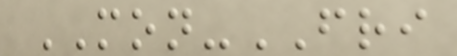MON-FRI
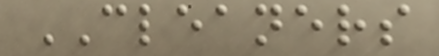CLEANERS
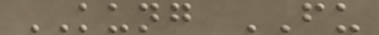KUNG FU
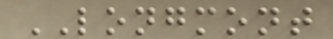LONGMONT
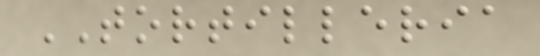TORTILLERIA
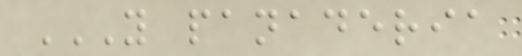Y PANADERIA
